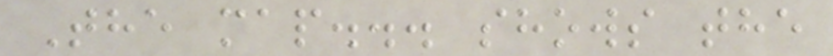The map... shows the
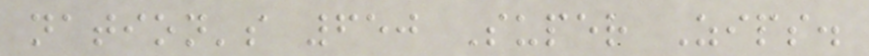nation's 650 Super Zips.
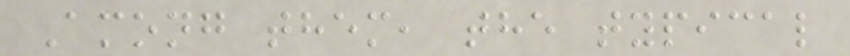Among them, the typical
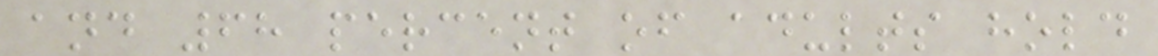and 68 percent of adults hold
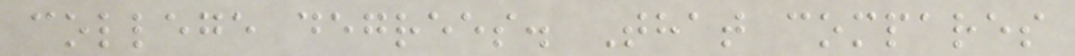college degrees. That compares
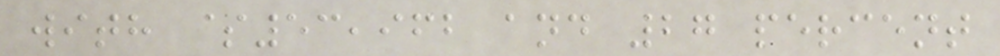with $53,962 and 27 percent
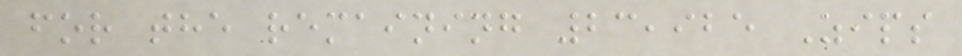for the remaining 23,925 Zips
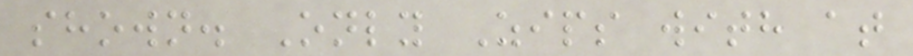shown. Only Zips with at
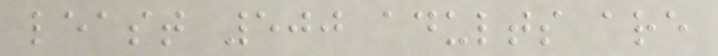least 500 adults are
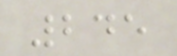245
